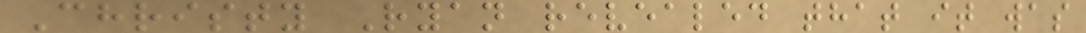Christy Ryan revealed that it was
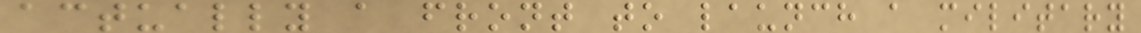actually a front to launch a military
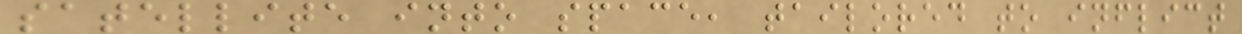satellite into space, tailored to inflict
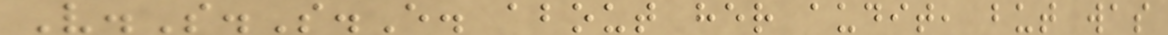V.S.S.E. about her audit, but was
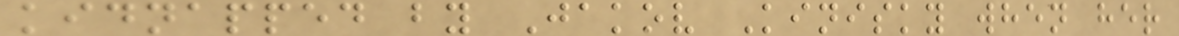kidnapped by Jakov Kinisky when her
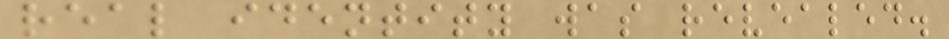real identity was revealed.
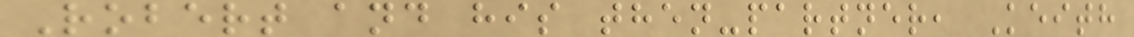Robert and his then-partner, Keith
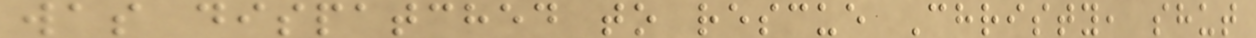was dispatched to rescue Christy, shut
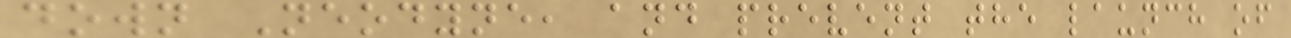down Neodyne, and prevent the launch of
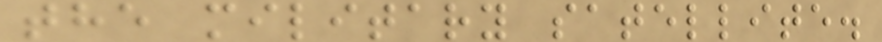the military satellite.
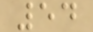54
